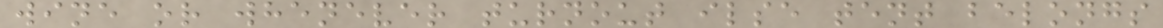wine or whenever turnout ilse tent belongs
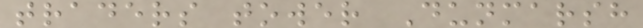traders tower Dunmarsh
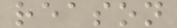reason
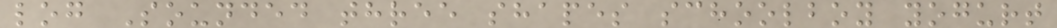log Sounded three shapes schoolboy yogurt
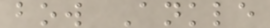bow Ankle
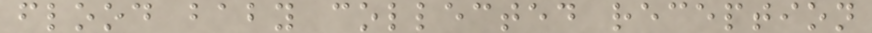flood baby collected reception
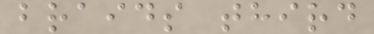braids third
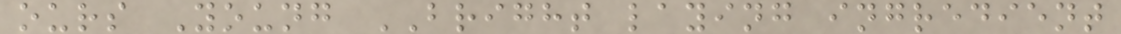ours Young BRIGHT laying ingredient
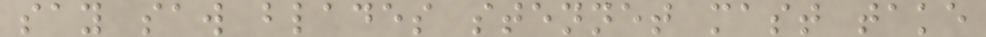say saw blades stennet mast take
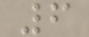6
